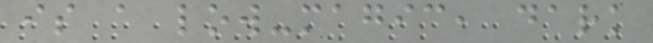is a low-magic, dark
